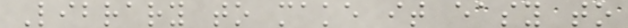Library to make it easy to
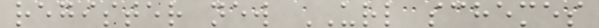register new URL schemes
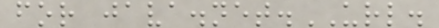for java.net.URL.
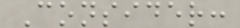Consider:
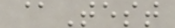@Test
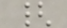{
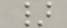}
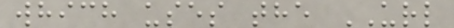which uses the URL
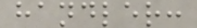handler:
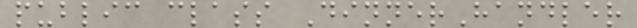public class DinnerHandler
